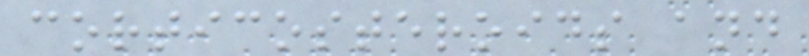corticosteroids and
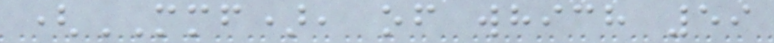(MMF), of which 59
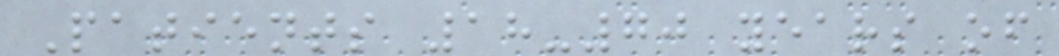Patients 18-70 years of
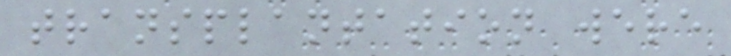transplantation were
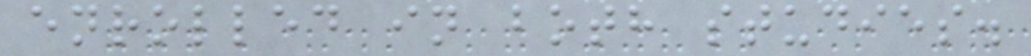enrolled in both studies.
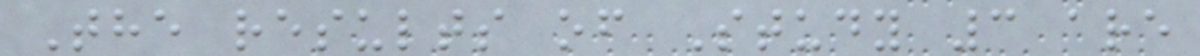The results of Study 3 are
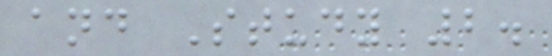and Study 2.
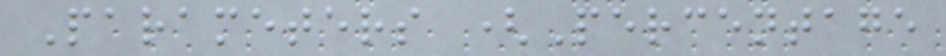Parameters (Percentage
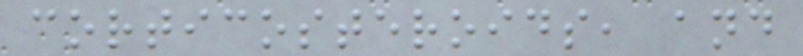corticosteroids, and
